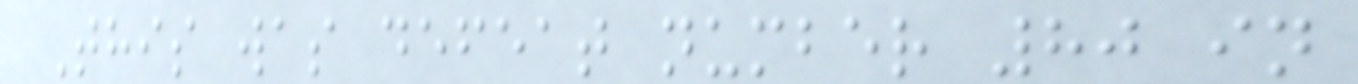This was defeat number 80 in
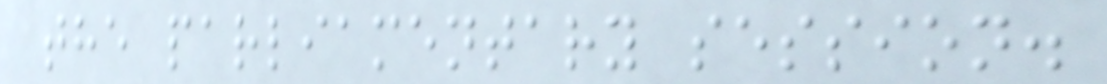the parliamentary session.
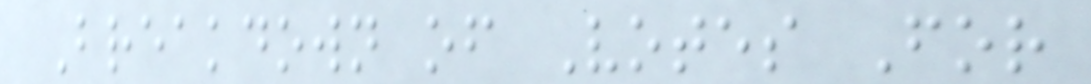Breakdown of Votes For
